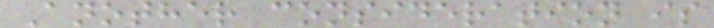Another consideration is
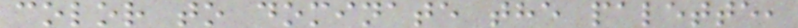color to dominate the palette,
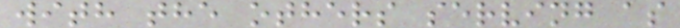with the others serving as
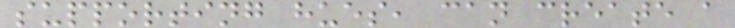supporting hues, can create a
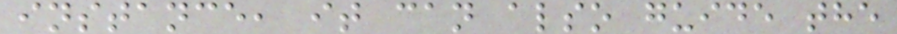instance, it can also guide the
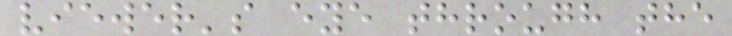viewer's eye through the
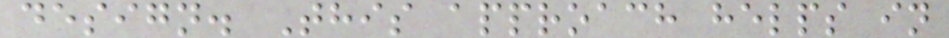design. This approach helps in
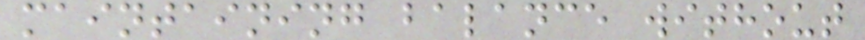maintaining balance without
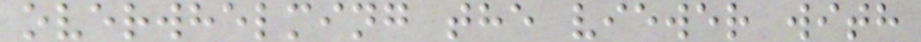overwhelming the viewer with
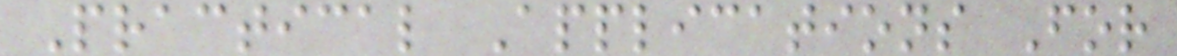Practical Applications For
